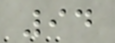94
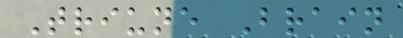Triune Brain
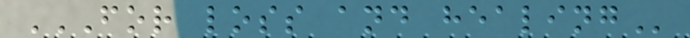FOR LOSS AND HEALING
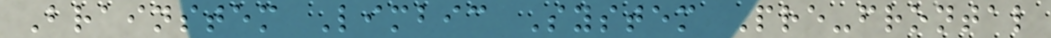Brainstem Limbic System Pre-frontal
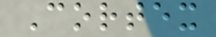Cortex
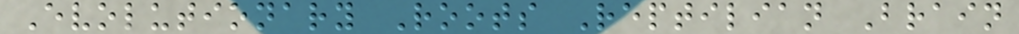Evolutionary Roots Reptilian Brain
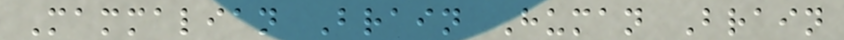Mammalian Brain Human Brain
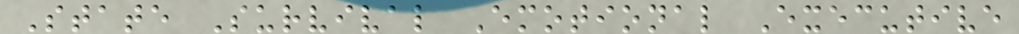State Survival Emotional Executive
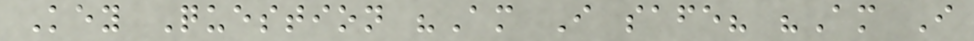Key Question "Am I safe? "Am I
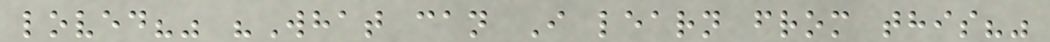loved?" "What can I learn from this?"
